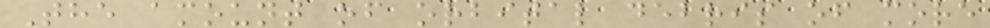The amount of orbital debris of more
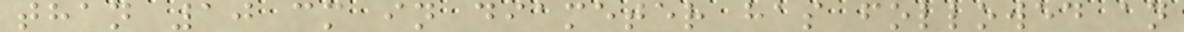than 10 cm in diameter has followed an
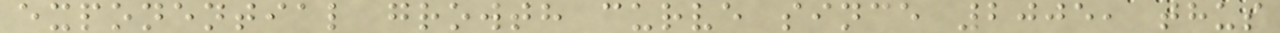exponential growth curve since 2005, thus
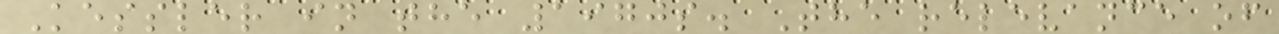Kessler in the 1970s. The relevance of
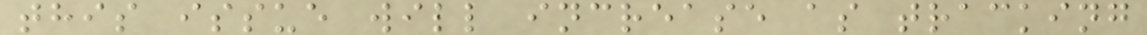this issue will increase as tracking
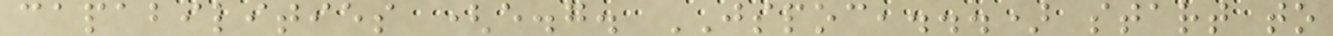capabilities (e.g. JSPOC,...) start to
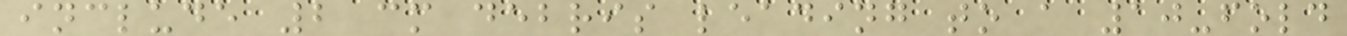include 2 cm debris leading to a 10-fold
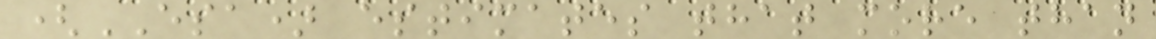(ESA) estimates that more than
